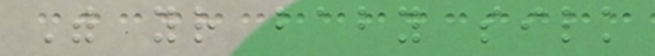With your baby silk
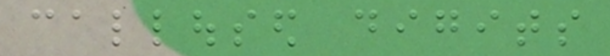calloused digits
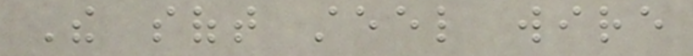The soft steel wire
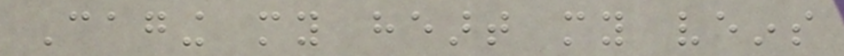Caging my heart my veins
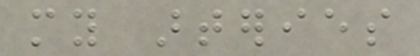my arteries
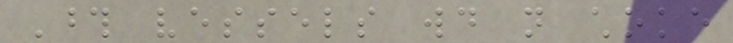Those vessels would not choke
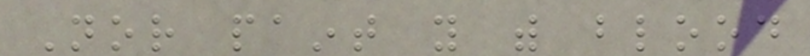Nor paint you with blood
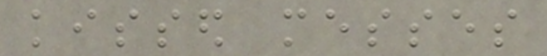kissed messes
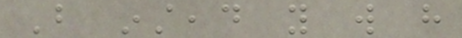But instead you will have
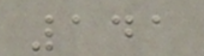141
